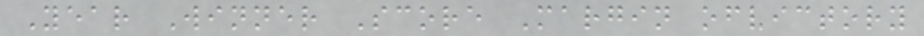Year Winner Score Margin ofvictory
